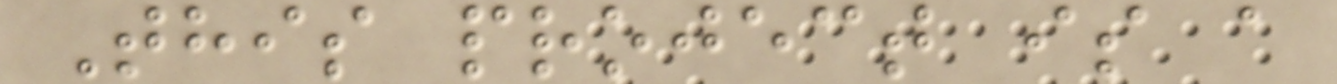This project is a
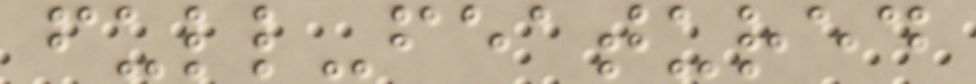full-featured
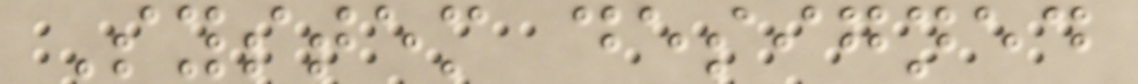System designed
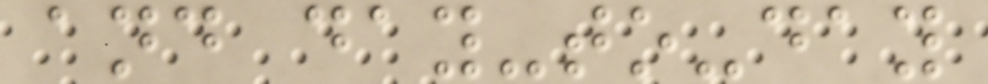and day-to-day
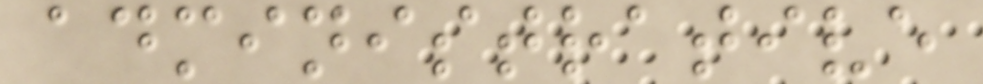administrative
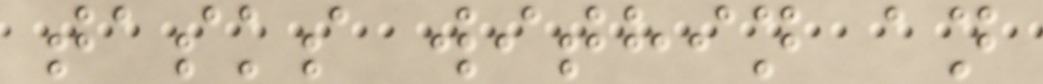tasks within an
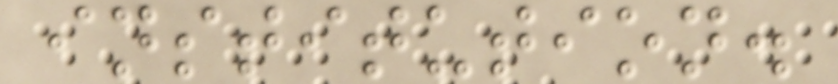institution.
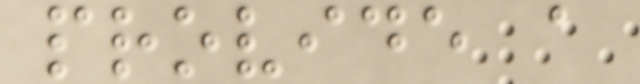provide a
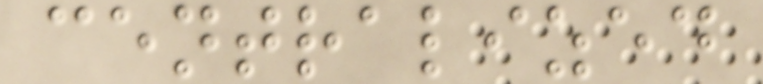centralized
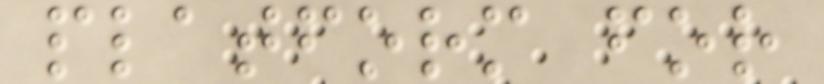platform for
